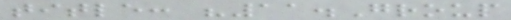title: "11.Group
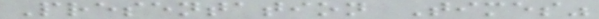Presentation Times"
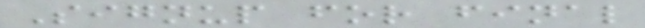Signup for final
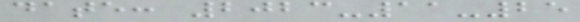date: 2023-11-25
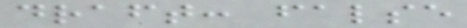draft: false
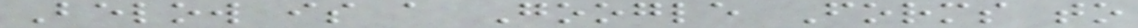Below is a Google Forms to
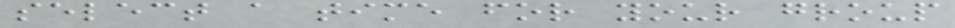select a time for your group
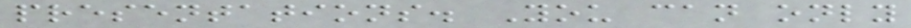presentations. You can only
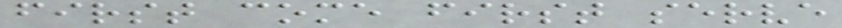first come first serve
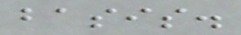basis.
